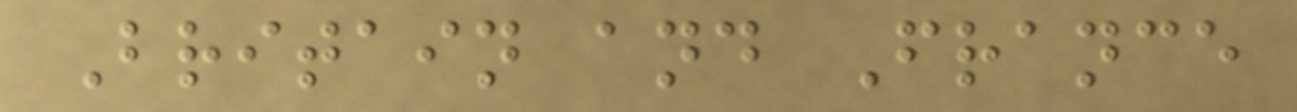Britain and France
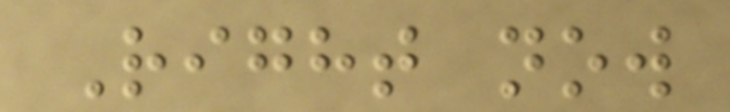Right now
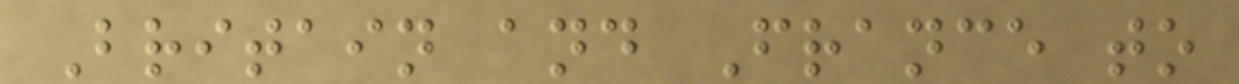Britain and France to
